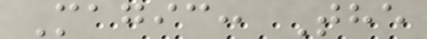Magic: The
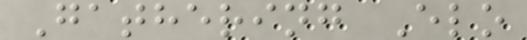Gathering Elo
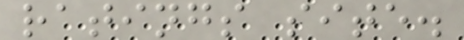ratings site.
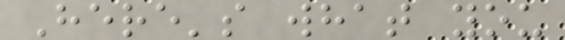Here's what you
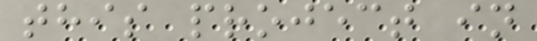this project in
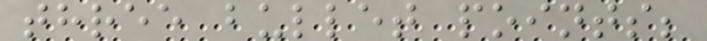three bullet points;
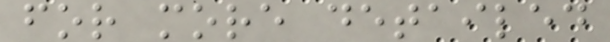for more detailed
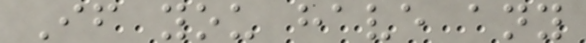If you have any
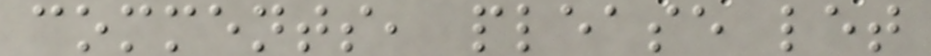comments, please let
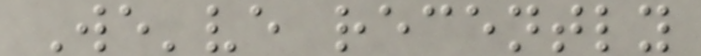We've recently
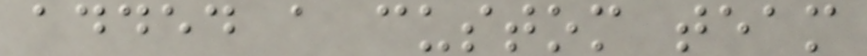added a custom team
